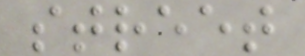street
